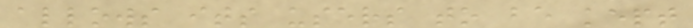allows its users to be kept
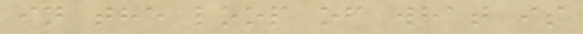in the loop of what is
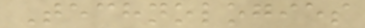Technologies
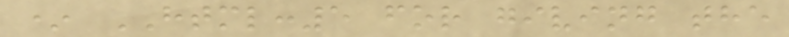* HTML:5 for giving the
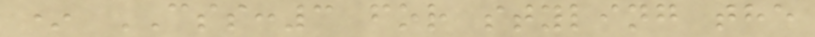* CSS:3 for styling the
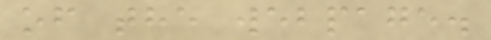of the webpage.
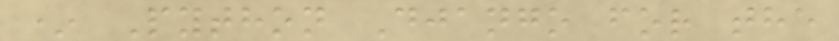* Python Django for the
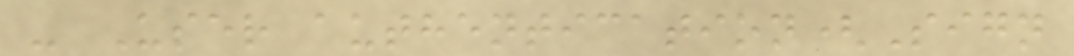- User authentication(Sign
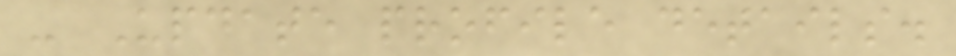- Update profile details.
